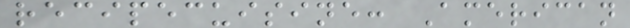recipecuisine: American
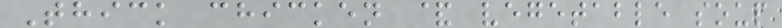Thick chicken & vegetable soup
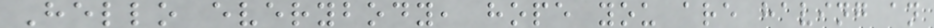Hello everybody, hope you are having an
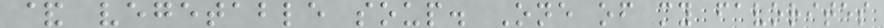& vegetable soup. One of my favorites
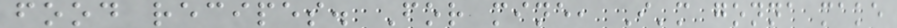food recipes. For mine, I'm gonna make
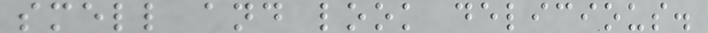smell and look delicious.
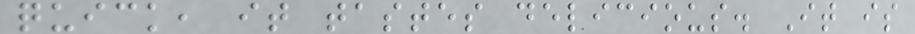quick, it tastes delicious. It is
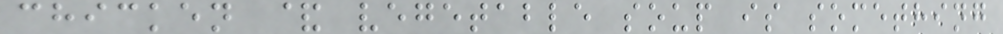chicken & vegetable soup is something
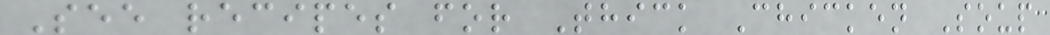See recipes for Thick Chicken Soup
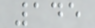145
